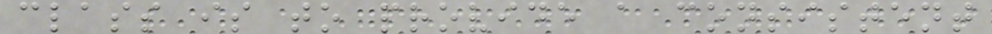class is to provide a consistent
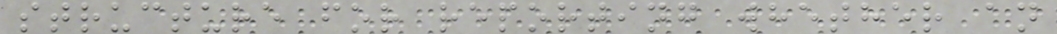structure for reporting whether an
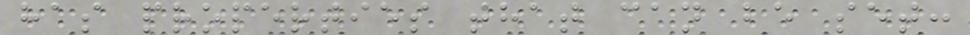has properties that can be set:
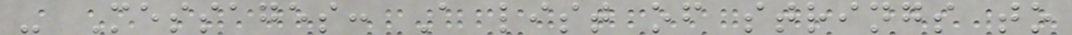- Messages: A list of strings to
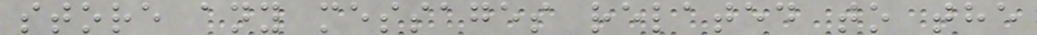store any messages related to the
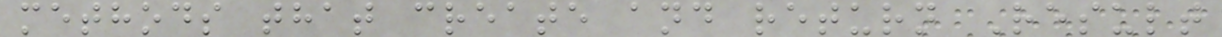methods that create and return Result
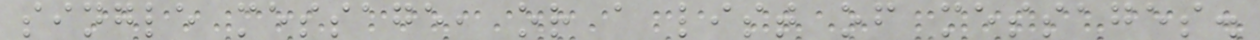single message, or a list of messages.
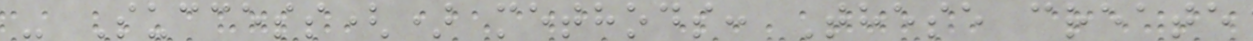- Success() methods: These create
